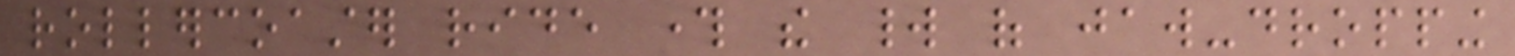rollercoaster ride through the world of jaw-dropping
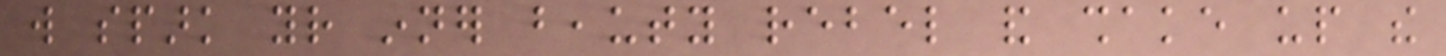will spark your inner beauty rebel and shake up the
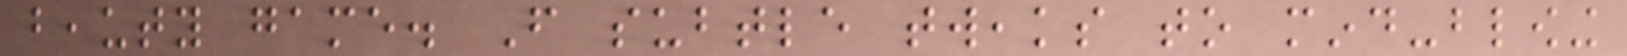beauty game. From subtle tweaks to mind-blowing
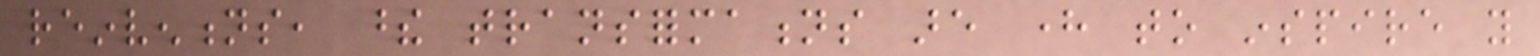reinventions, these transformations are here to inspire you
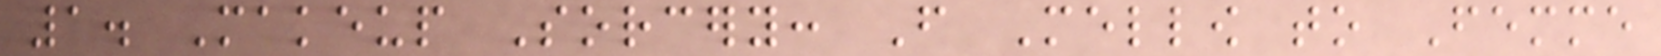1. Makeup Sorcery: From Mellow to Femme
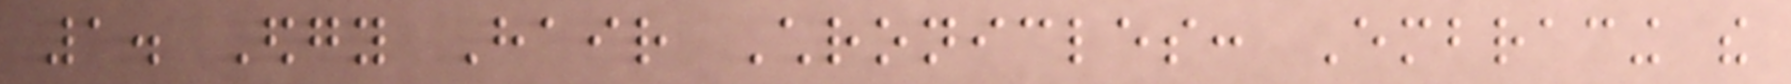1. Edgy Hair Chronicles: Embracing the
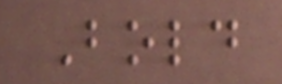Bold
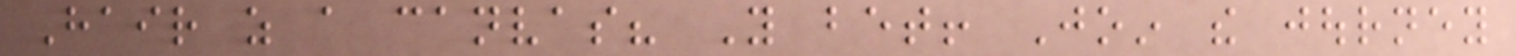Hair as a canvas? You bet! Join the journey
